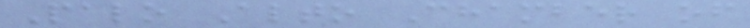Palo Alto Chamber of
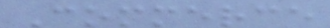Commerce
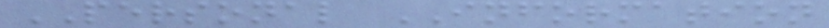PERSONAL INFORMATION
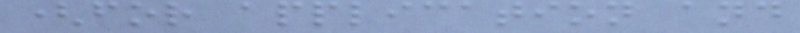(for application and
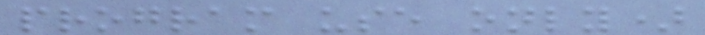program use only)
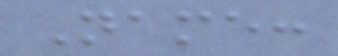Name:
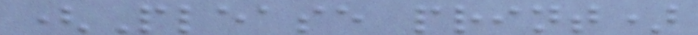(Please print)
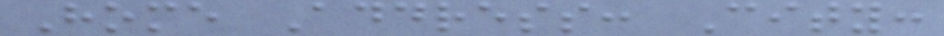Home Address: City:
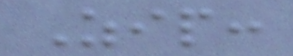Zip:
